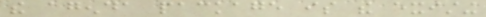the agenda package is the existing
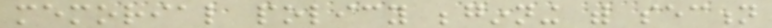memorial policy beginning with section
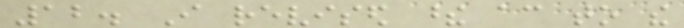12. I revised these according to the
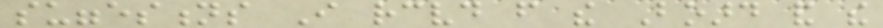suggestions I received from the Board and the
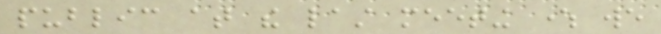public at the last meeting where we
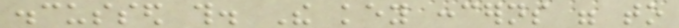discussed this. The key concerns were to
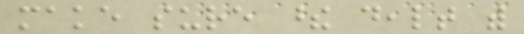make sure these dealt with
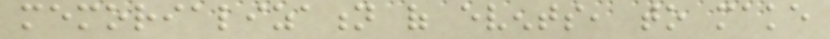memorialization of events, to make
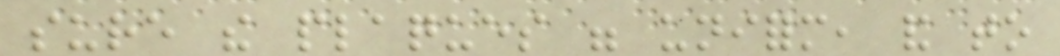sure the plaques were uniform, and to
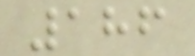186
